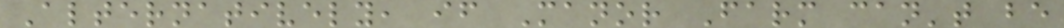Alternatively, if Manor Farm can't be
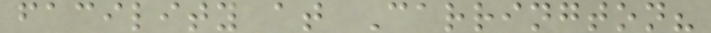facility at Carrington?
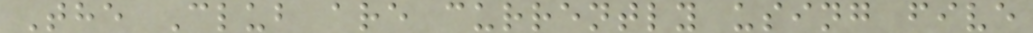The Club are currently using five
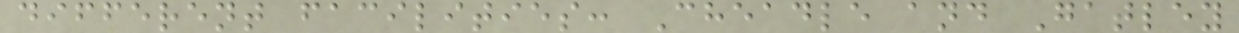different facilities: Cheadle and Gatley
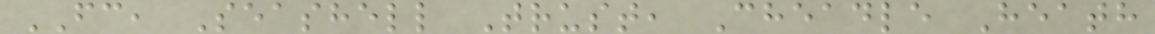FC, Seashell Trust, Cheadle Heath
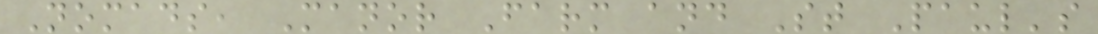Nomads, Manor Farm and St Paul's
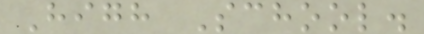High School.
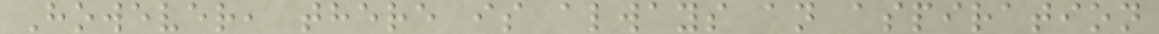However, there is always an aspiration
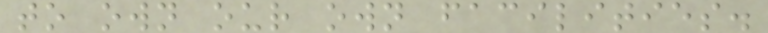to own our own facilities.
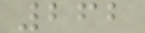262
